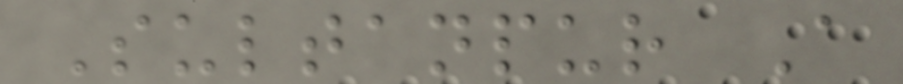Sultanpur A
